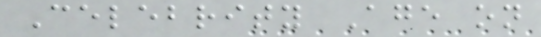Celebrity Age on
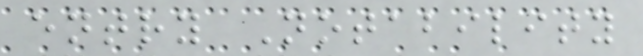entry Notability
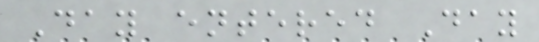Day entered Day
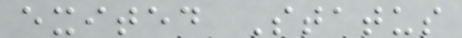exited Status
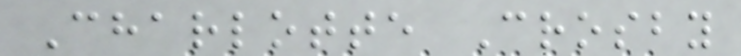Charlotte Crosby
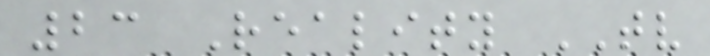23 Reality TV
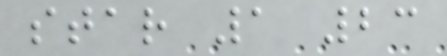star 1 23
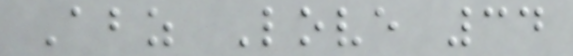Abz Love 34
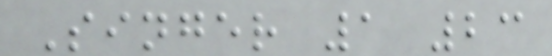Singer 1 23
